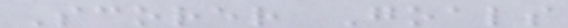Scorer Goals
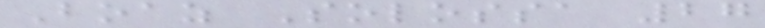Boaz Solossa 27
